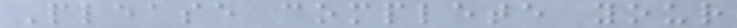Please complete your
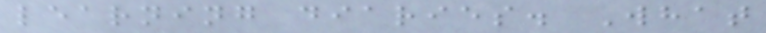learning diaries. What
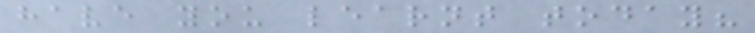have you learnt today?
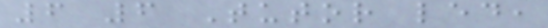6 6 Tutor led,
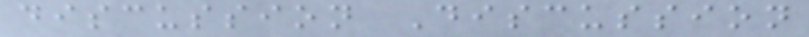discussion Discussion
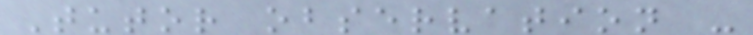Tutor observation -
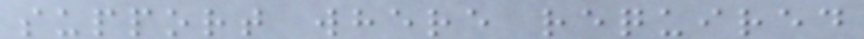support where required
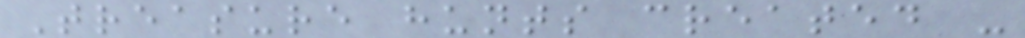Treasure hunts created -
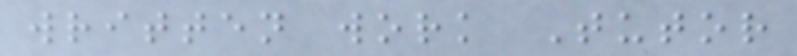written work Tutor
